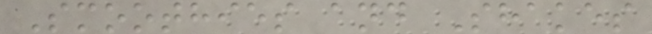Smoothies and Shakes
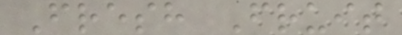Fresh Fruit
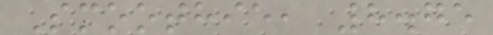Smoothie, 8.75
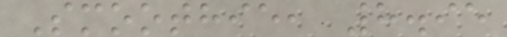Smoothie, 8.95
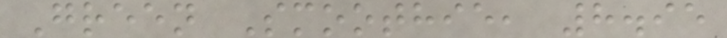Green Smoothie, 8.95
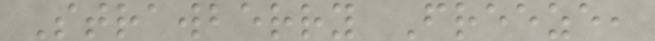Strawberry Freeze,
